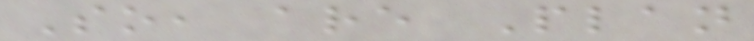So, are Plan
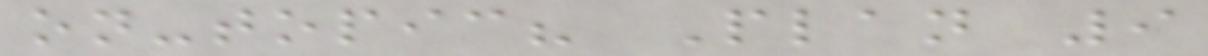on-topic? Plan 9
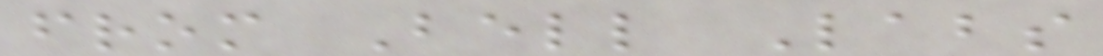from Bell Labs
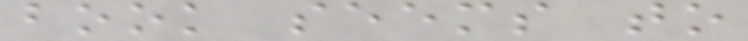book seems to
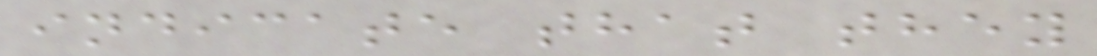indicate that they
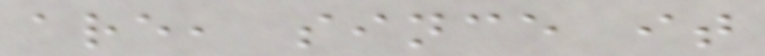are, since it
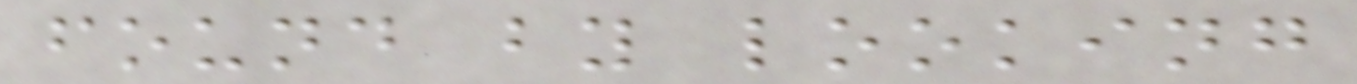found by looking
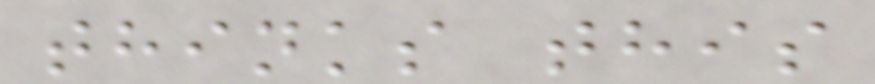thinks this
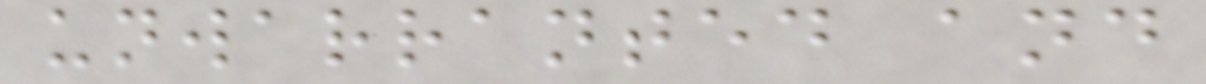unwarranted and
